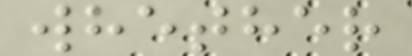whether
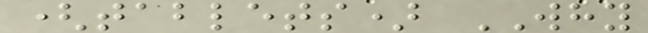(tablets) WHY
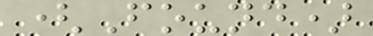(Found)
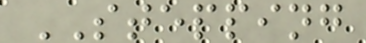STEPPING
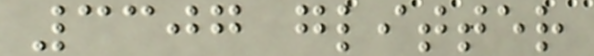3307 glitter
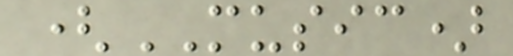(MUSIC)
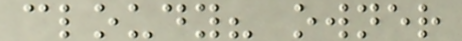cloudy? owner
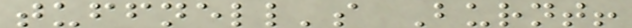tuffnell's Burnt!
